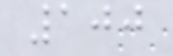100
